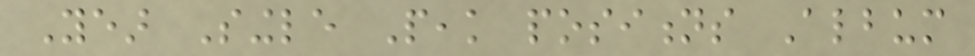Year Single Peak positions Album
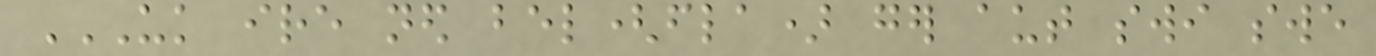UK IRE NED BEL(FLA) GER AUT SWI SWE
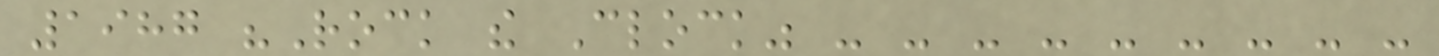1987 "Rock the Clock" - - - - - - - - -
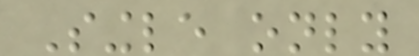Single only
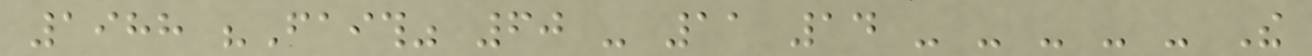1988 "Faith" 60 - 11 14 - - - - - The
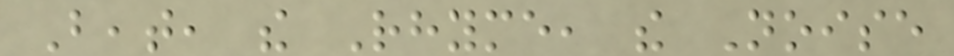Beat, the Rhyme, the Noise
